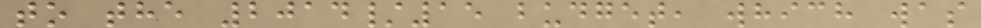to the 2014/15 budget, which was
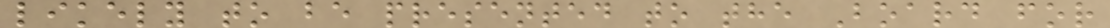likely to be presented to the Board for
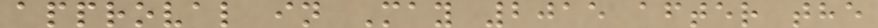approval in May 2015 after the
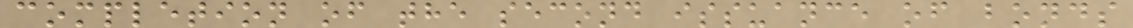completion of the second issuance of bonds
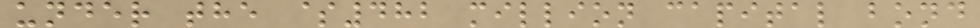under the $482 million capital bond
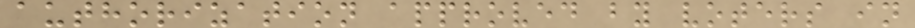authorization approved by voters in
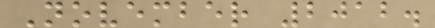November 2012.
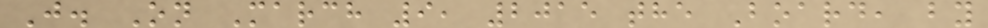J. On March 9, 2015 the Board, by
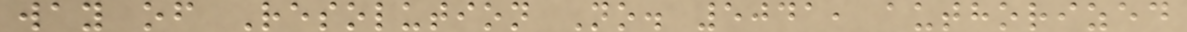way of Resolution No. 5041, authorized
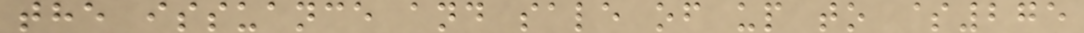the issuance and sale of up to $275
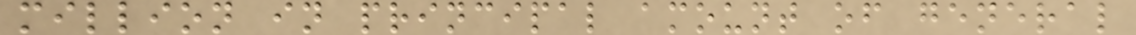million in principal amount of general
